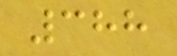388
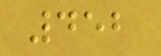452
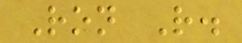Ron R.
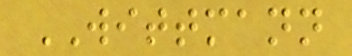WITTMANN
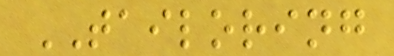TAILORING
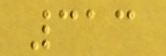313
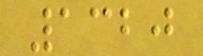1320
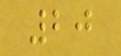20
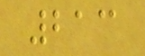213
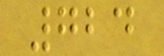724
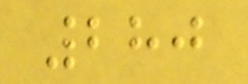280
